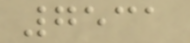7531
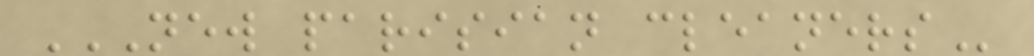NEW PARISIAN CLEANERS
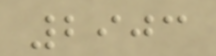2903
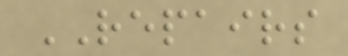REPAIRS
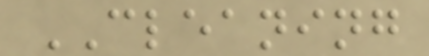CLEANING
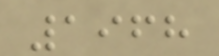1968
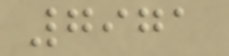7971
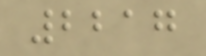2217
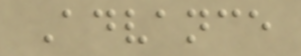Advance
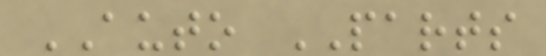AUTO PARTS
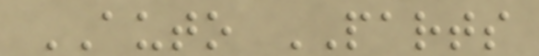AUTO PARTS
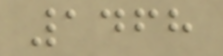1468
